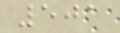501
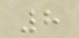8
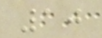10
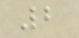2
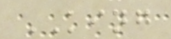KING
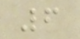6
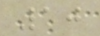10
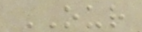OUR
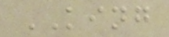KING
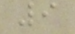9
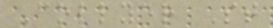Collyer St
